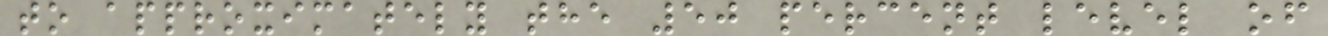to approximately the 50 percent level of
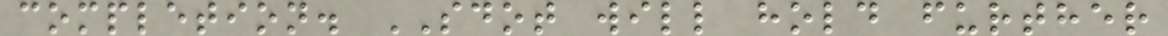completion. SDOT will hold further
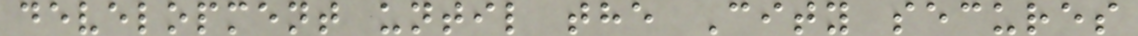development until the City secures
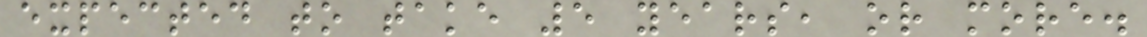expected to take 5 years, or more.
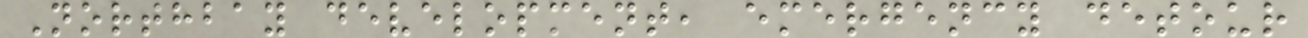Northbay development, emergency detour
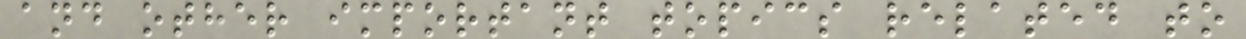and other important topics related to
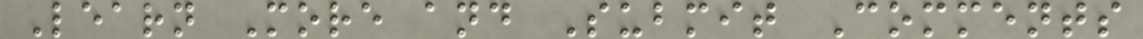Learn More and Submit Comments
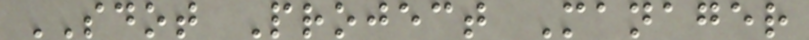SDOT Project Manager
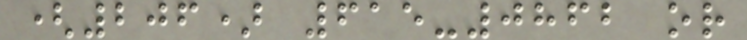(206) 615-0862 or
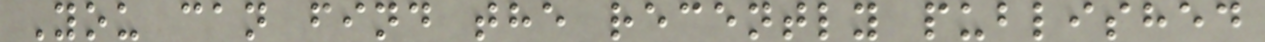You can find the recently published
